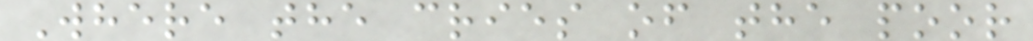Where the cries of the poor
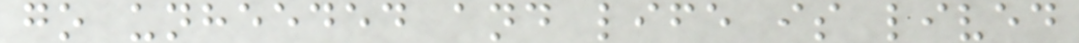go unheeded and life is lived
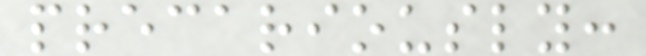precariously:
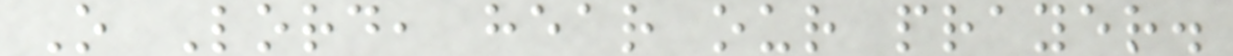O Lord, hear our prayer.
